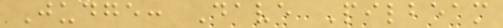Judge: Dave Pilbeam
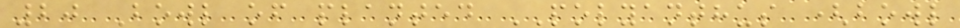20 Bowl of planted POLYANTHUS (bowl
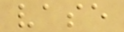vase
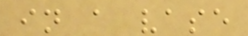in a vase
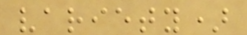variety)
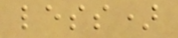less)
